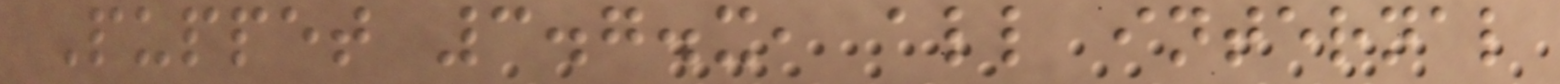Puppet 3.7.x, all internal
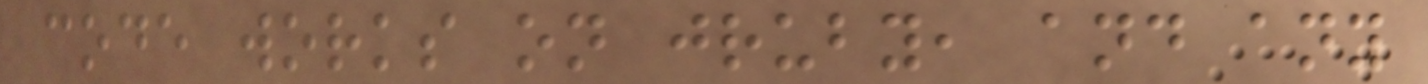code works on jruby, and any
